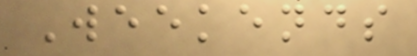Weekends
